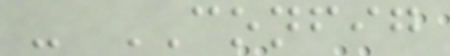- CONFIG
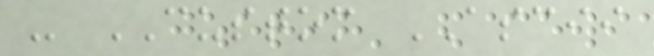- CUSTOM ASCII
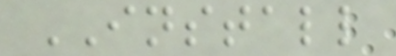INSTALL
